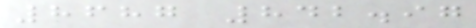8687 842.97
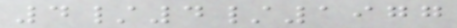4/4/1977
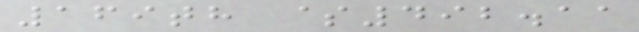169th $492.11
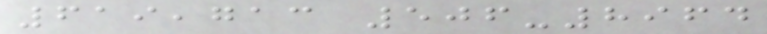619,713 506-8964
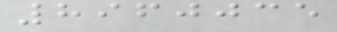8960035
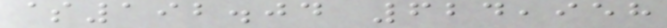$192.04 624,958
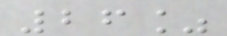26%
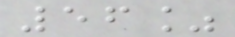56%
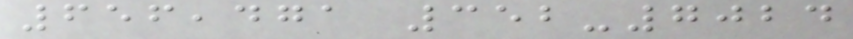656,471 352-7024
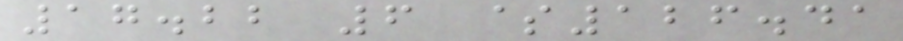17.22 6 $126.41
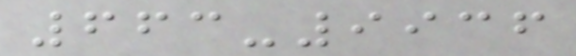663-9936
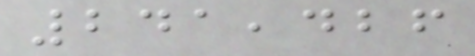241,426
